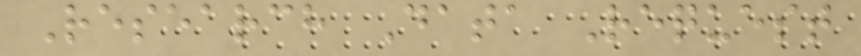Research Data Request
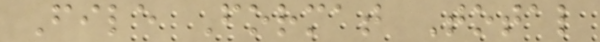File Format Total
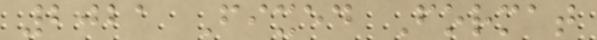2021 Fixed Format
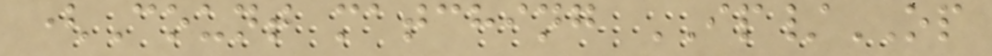(Count matching IP/OP
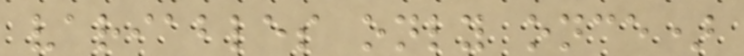variables only once)
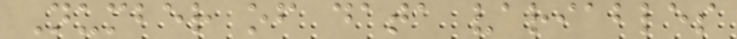Number of data variables
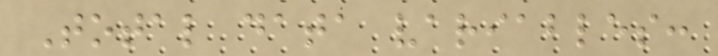Total data variables:
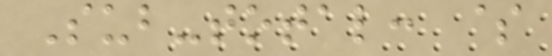Sub-total: $
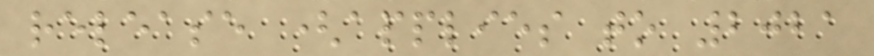release (applies to 2021
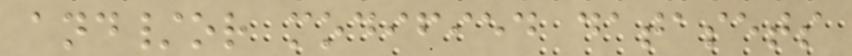and/or modified datasets
